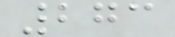273
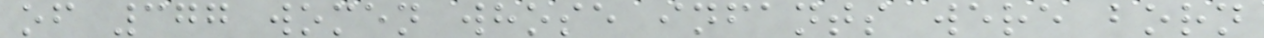of 377 women whose infants were born
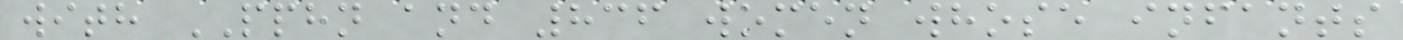with PPHN and 836 women whose infants
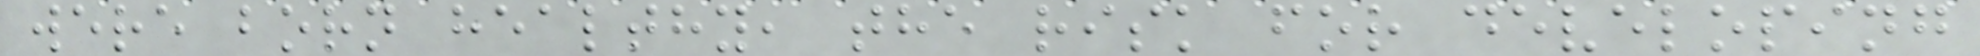were born healthy, the risk for developing
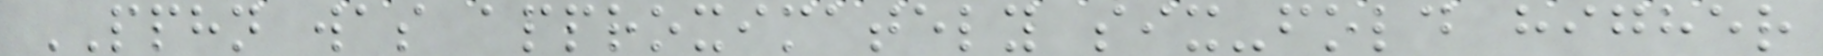PPHN was approximately six-fold higher
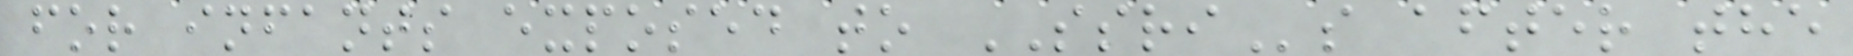for infants exposed to SSRIs after the
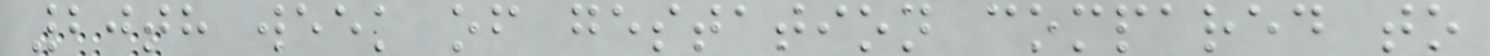20th week of gestation compared to
